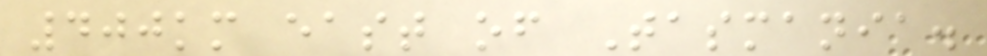400km east of Tasmania.
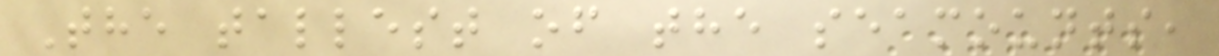The tallest of the seamounts,
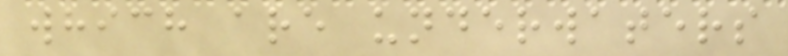which are underwaters
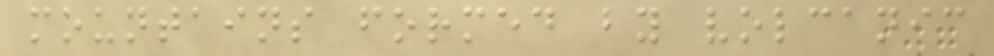mountains formed by volcanic
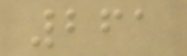261
